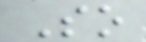So
